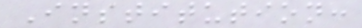Institution:
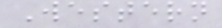Western
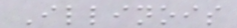Illinois
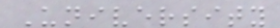University
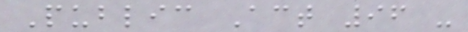Public Act 96 -
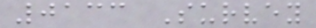0133 Survey
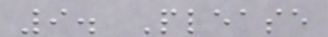9. Please
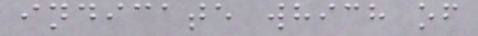indicate which of
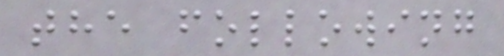the following
